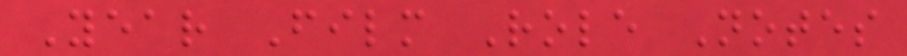Year Film Role Notes
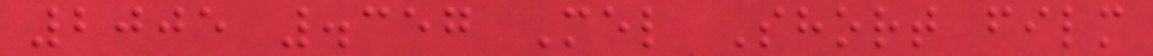2005 .357 Mel Short film
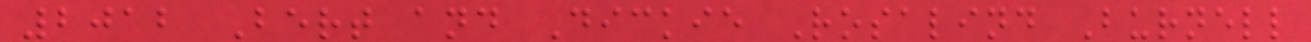2012 Bert and Dickie Rosalind Burnell
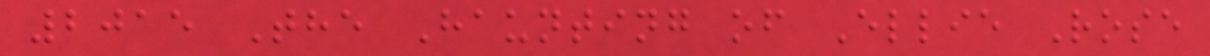2015 The Haunting of Ellie Rose
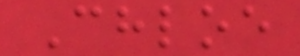Chloe
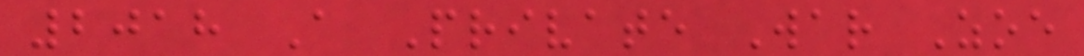2018 A Private War Zoe
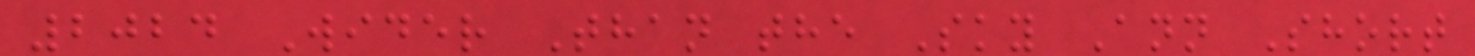2024 Wider Than the Sky Ann Short
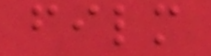film
